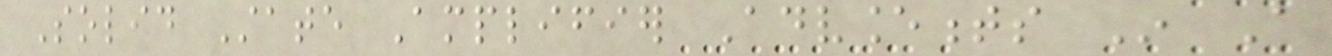Solid State Amplifier Advancements In A
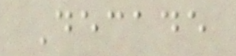Decade
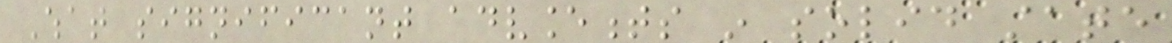What significant advancements in solid state
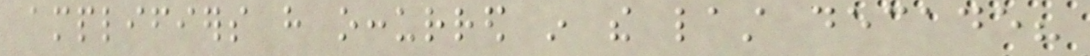amplifiers have occurred in the last decade?
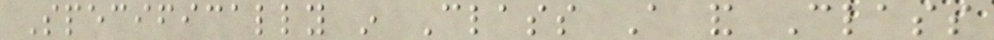Specifically in Class A and Class
